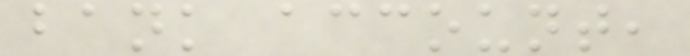bank account,
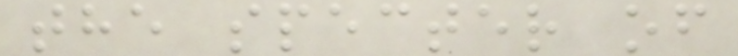the specter of
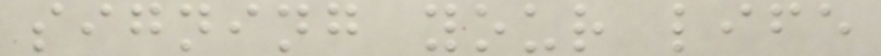signing your life
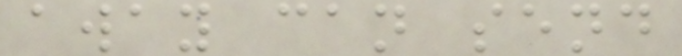away can send
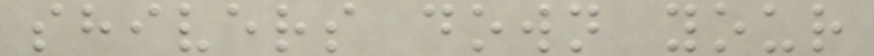shivers down your
